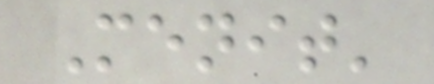Menit'
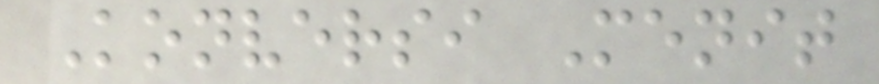Konversi Menit
